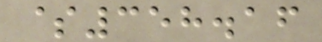$358.16
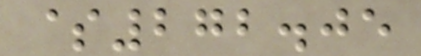$272.05
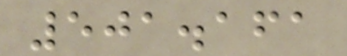501.161
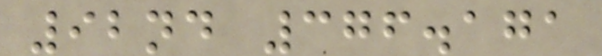92nd 376.171
